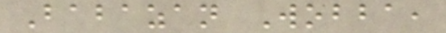Babazan Wobba,
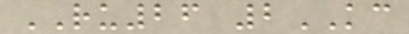RU26 2KC
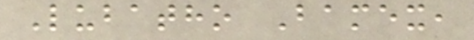Lubatho Bamex,
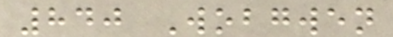840 Wobgwen
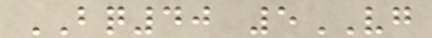BQ40 5VG
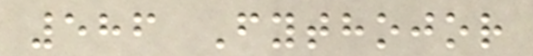586 Fythojor
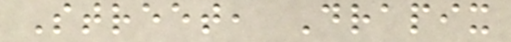Street, Drapix
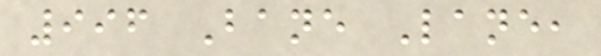996 Bane Lane,
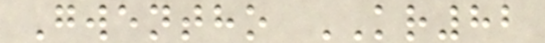Gwentho KR82
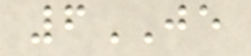6JE
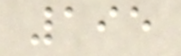195
